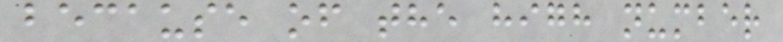because of the high number
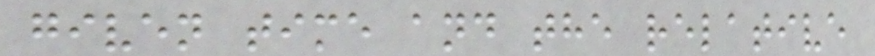given time and the relative
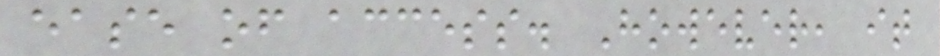ease of access. However, it
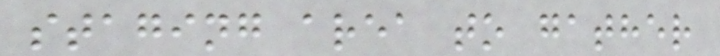staging area to gather
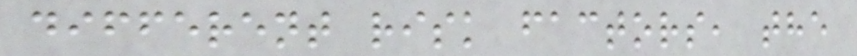different risk factors, the
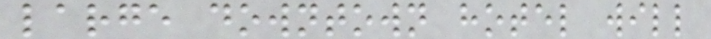large downtown hotel will
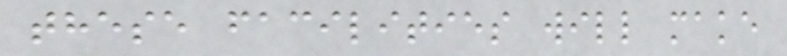these facilities will make
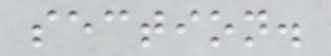section.
